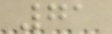71
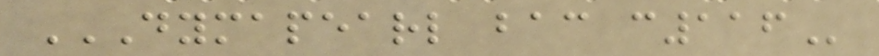DYMAPEARL BAC C116
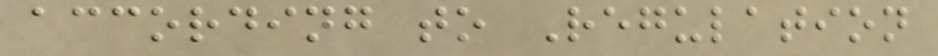according to Regulation
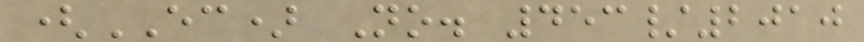(EC) No. 453/2010
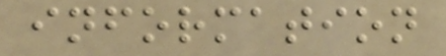information
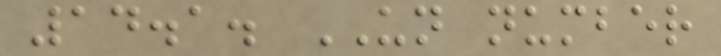14.1. UN number
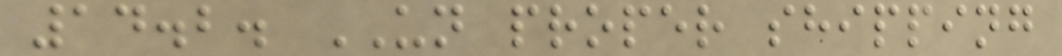14.2. UN proper shipping
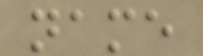name
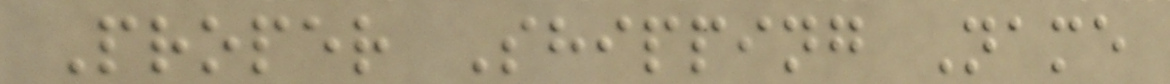Proper Shipping Name
